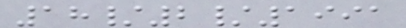18/2/1991
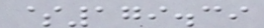$179.39
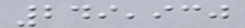249,930
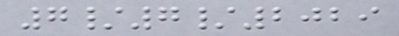7/7/2029
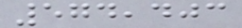574,403
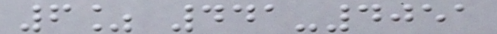6% 441-4051
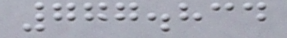777.834
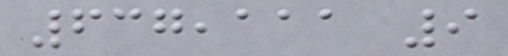637,111 9
